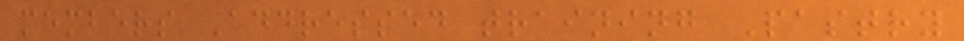members Addressed training Pastry
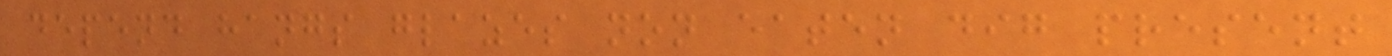depend hangs glazes non eaten dig present
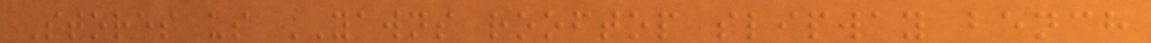Stores us YAWNS rooftop slipway bench
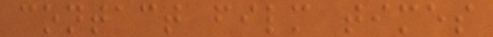contact film times
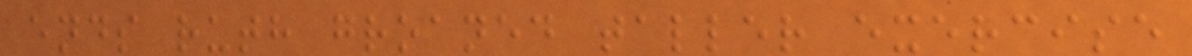ends ruth groaned taller exercise
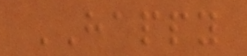HAPPY
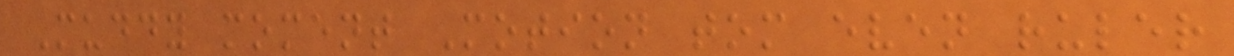Muddy moment Motion tom even ruler
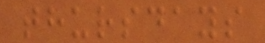thursdays
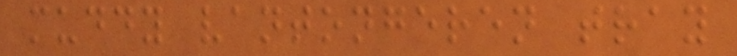muddy vantongeren tray
